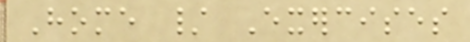Home / Exercises
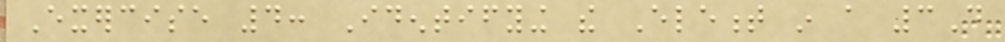Exercise 4: Identifying the Element in a 3D
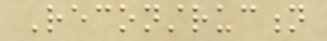Reconstruction
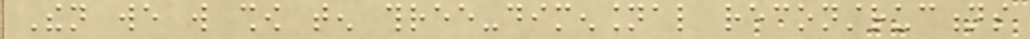Then we will show ten three-dimensional reconstructions
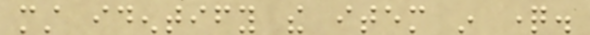must identify the item in question.
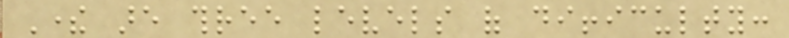There are three levels of difficulty:
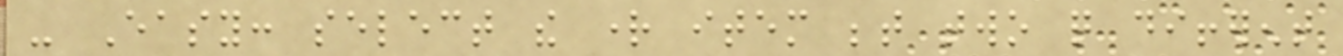- Easy: select the right item between two quite different
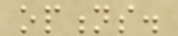options.
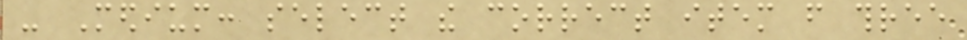- Medium: select the correct item from three
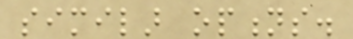similar options.
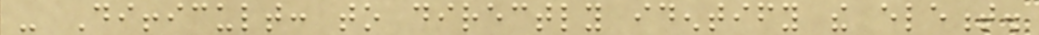- Difficult: to directly identify the element.
